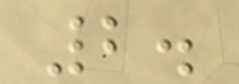2.
